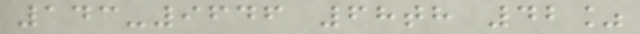143-9646 68th 42%
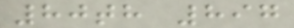80th 897
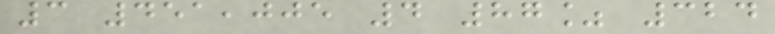3 451,005 4 87% 324
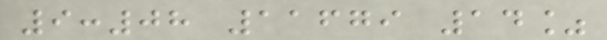9:08 11679 14%
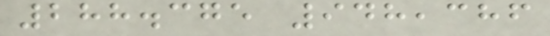288.375 948,386
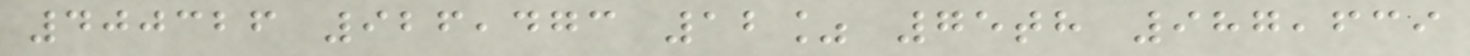400326 926,473 12% 75th 987,639
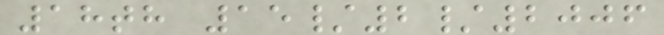18th 15/2/2006
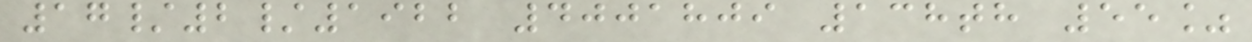17/2/1922 4001809 138th 55%
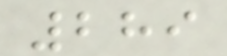289
